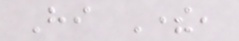Hi There,
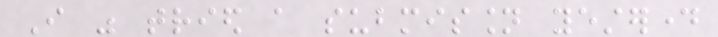I was tried a submission yesterday
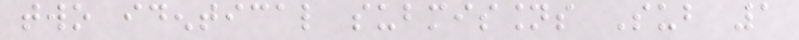two identical submissions Sub 1
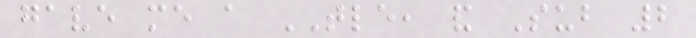gave me a TLE, and Sub 2
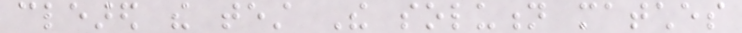cleared the test The solution matches
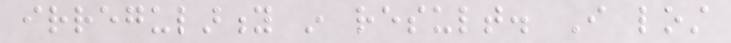irregularity in result. I lost
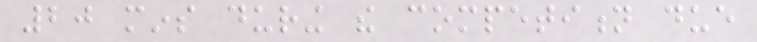20 mins during the competition due
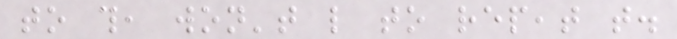to this, won't like to repeat that.
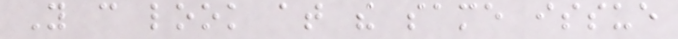You can look at the same issue
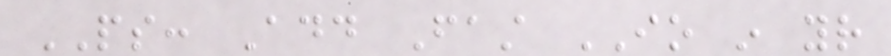PS: Add Fast IO in your
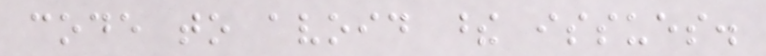code to avoid these issues.
